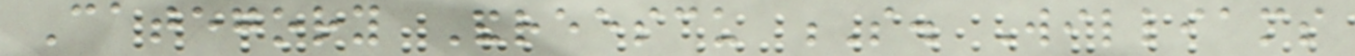Category Andreescu S. Williams
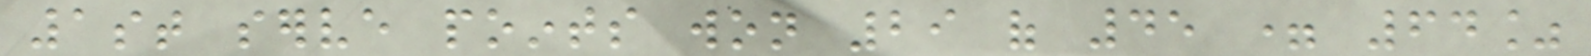1st serve points won 29 of 45 = 64%
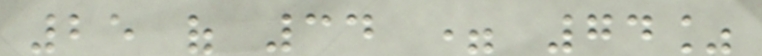25 of 34 = 74%
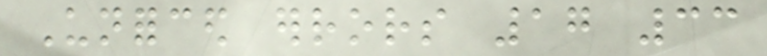Unforced errors 17 33
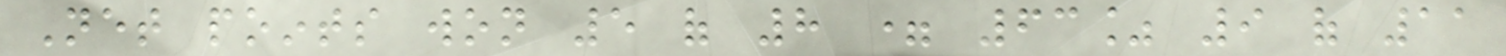Net points won 5 of 8 = 63% 9 of 11
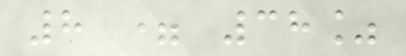8 = 38%
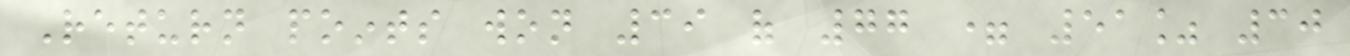Return points won 39 of 77 = 51% 30
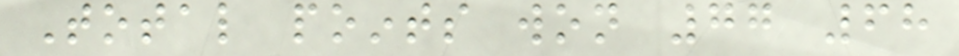Total points won 77 68
